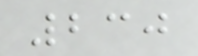230
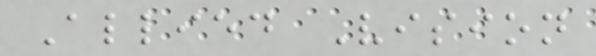Allied Vision
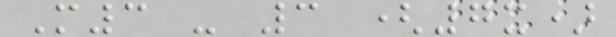M3 - 3 (7x)
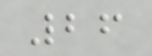26
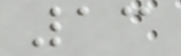13
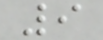9
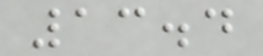13.4
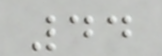44
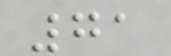71
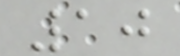10
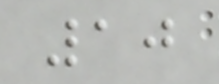10
